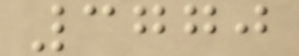3770
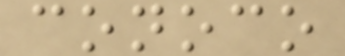conoco
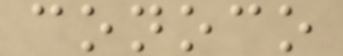conoco
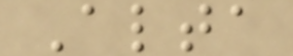Alta
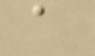a
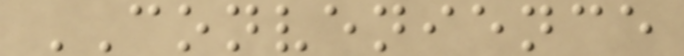CONVENIENCE
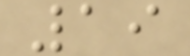19
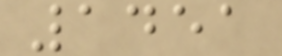1451
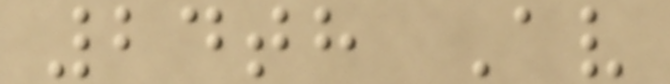24th Av
